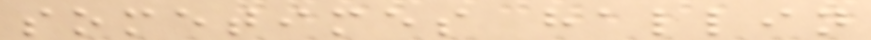sometimes hallin
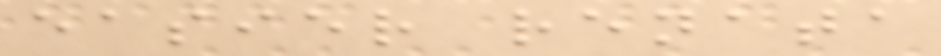easier renata
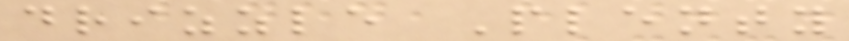drizzle Plenty
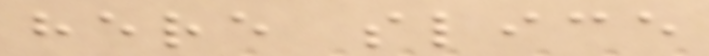here slice
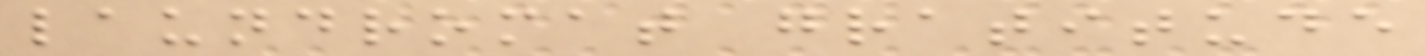laundromat gratitude
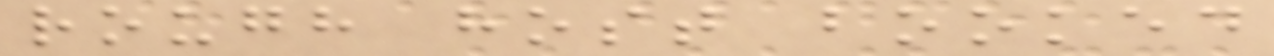rough host booked
